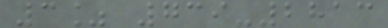3% 739-2813
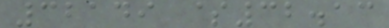32149 $32.13
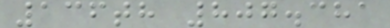136th 807.381
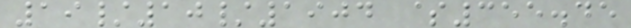19/10/1904 $355.45
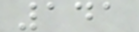141
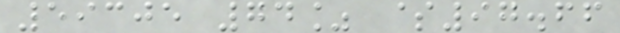59305 74% $97.66
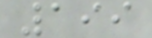199
